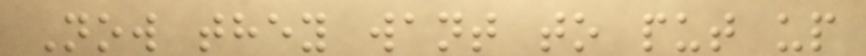Now they want to put up
